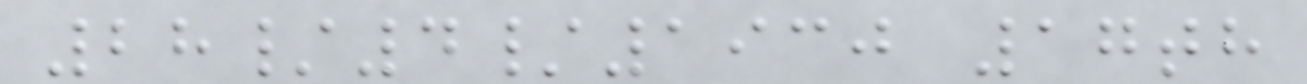28/4/1930 17th
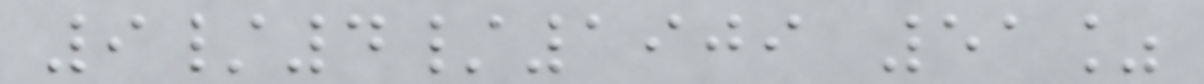9/4/1909 51%
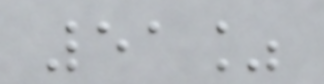51%
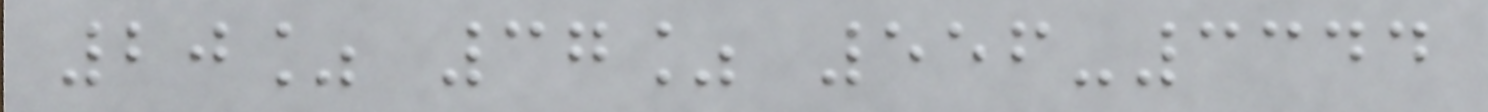20% 37% 556-3344
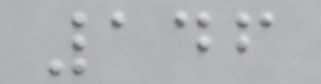146
